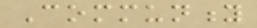Community
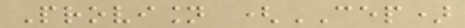Provision (CEP)
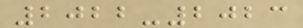2022-2023
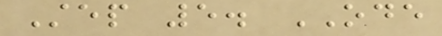Step 5. ODE
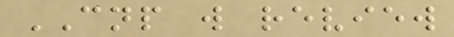CNP will review
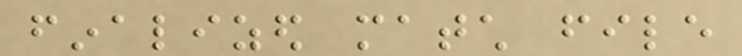finalized match file
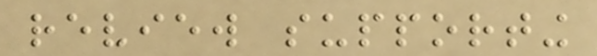review supporting
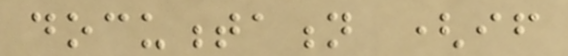documentation (if
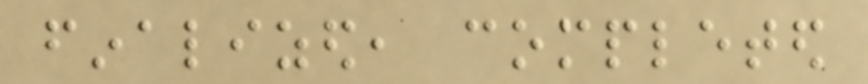finalized, completed
